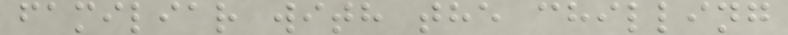familiar with the chilling
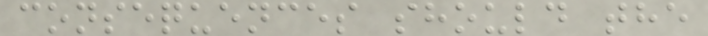consequences should the
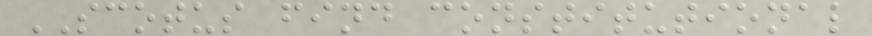SCOTUS find constitutional
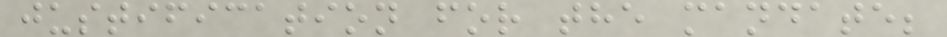justification for the mandate;
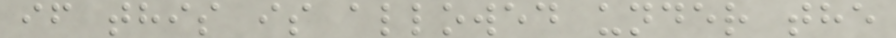if this is allowed under the
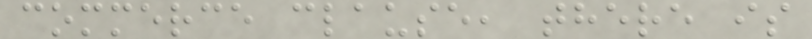commerce clause, there is
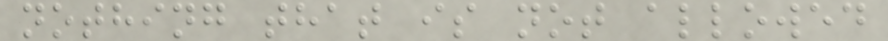nothing that is not allowed
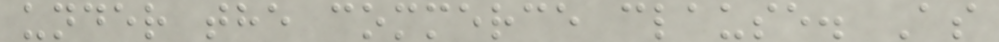under the commerce clause. As
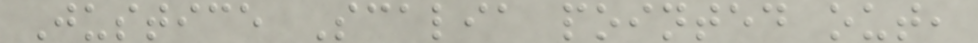Justice Scalia pointed out,
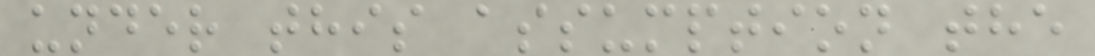under this assumption the
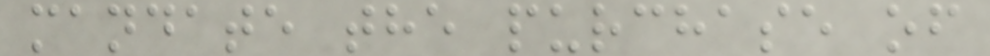mandate the purchase of
